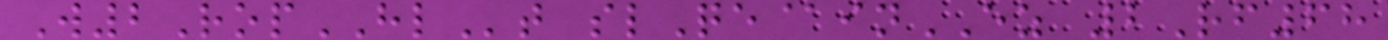W2RopHLt slQe@inEZ 2Rf68
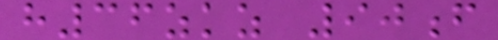h36zkz 90f
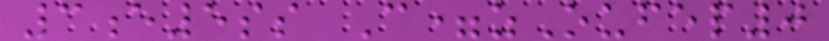3e5ss C=zOufep0
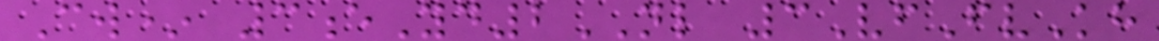Cw* 3eYd2NL 3VfFvKh
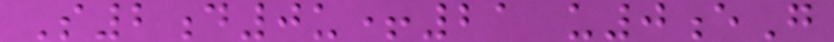S2d0u+21 u0eG
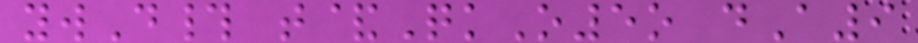ywD# t&QkO5o dA9
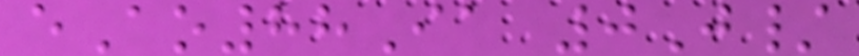eAo88Ia 0J/
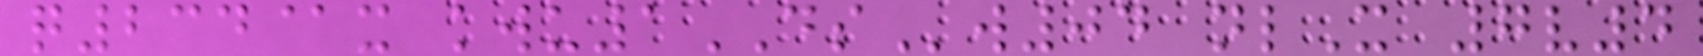q234@x kwu1DSw04 nlX 7v4
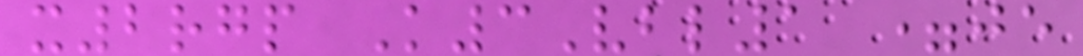x2rgp K3Vbl1 =je
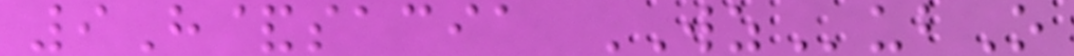9H&sacia WZubO
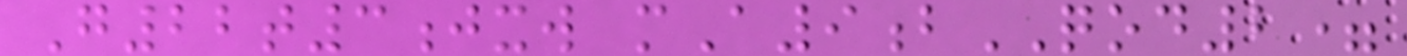G22t3jxw mA9bQOD2=
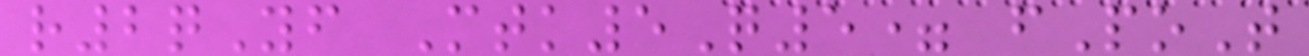r2qYf Mtk5Q5= fPoT
